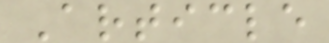Article
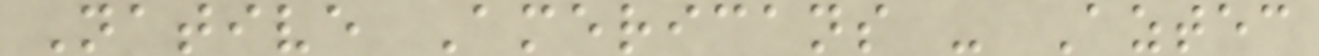Native Americans - Aztec
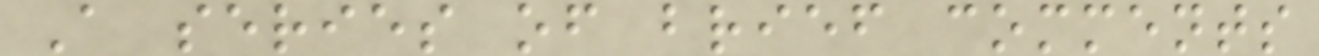A series of brief comments
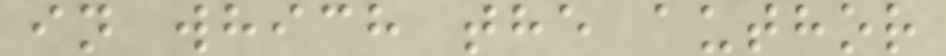in which the author
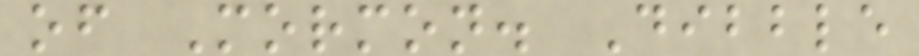of Mormon. Dibble
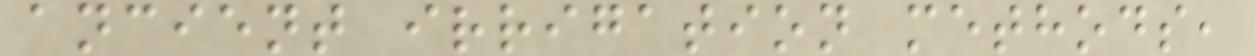ancient irrigation methods,
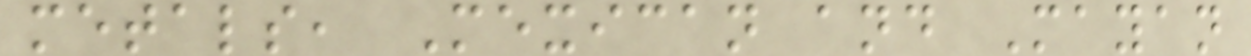metals, Mexican and Mayan
